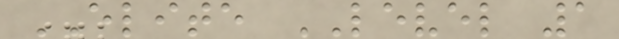ELITE LEVEL 1
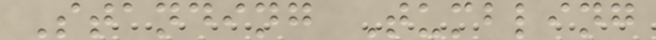Standing Tumbling
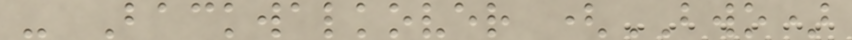- Backwalkover (BWO)
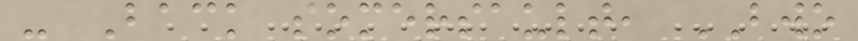- Back somersault, BWO
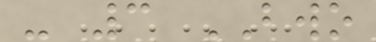- 3 BWO
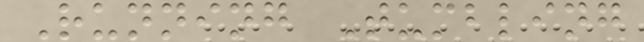Running Tumbling
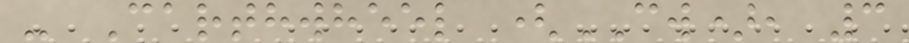- Carthwheel (CW), 3
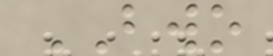BWO
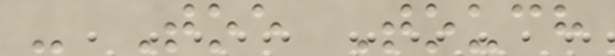- Toe Touch
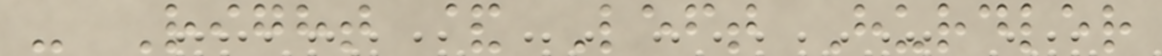- Right & Left Hurdler
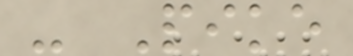- Pike
